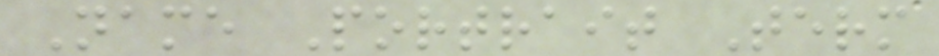Name Portrait Term
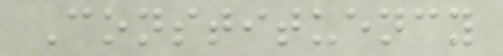Constituency
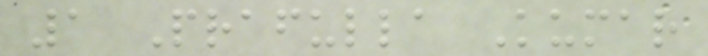1 Prafulla Kumar
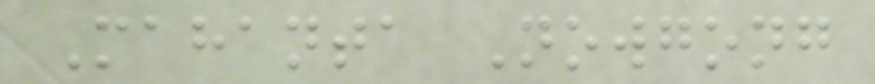Mahanta Nowgong
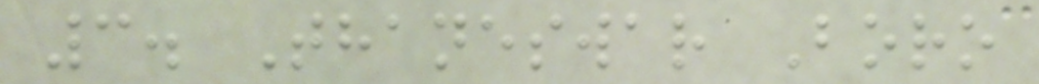3. Thaneswar Boro
